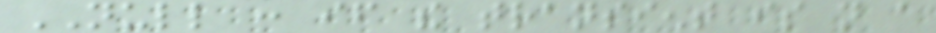NULL : if the transient is not a
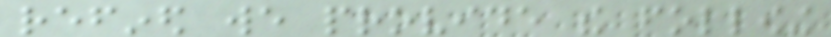refined we provide the following
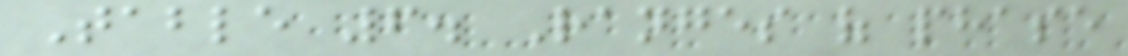Table 6. Ranges of phase
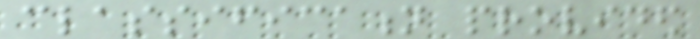classification provided
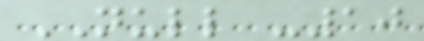NULL -10
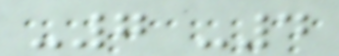-7 -4
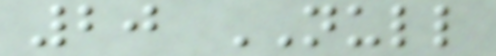20 NULL
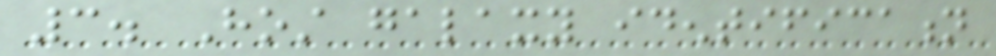3. Host galaxy identification
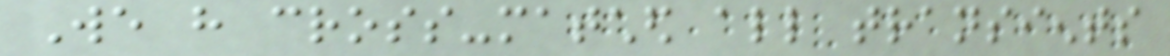We have cross-matched all transients
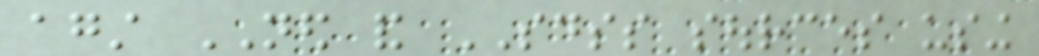against NED and SDSS sources using
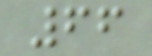66
